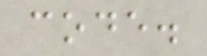code.
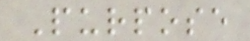Purpose
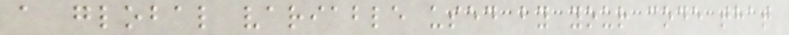a global variable used by your code that
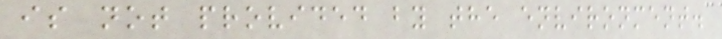is not provided by the environment.
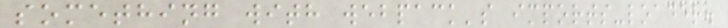something with webpack's imports-loader.
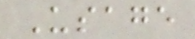Usage
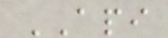API
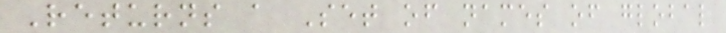Returns a Set of names of global
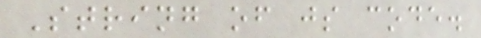String of js code.
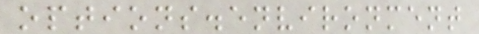options.environment
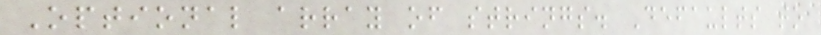Optional array of strings. Defaults to
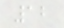12
